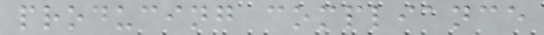producing compliance
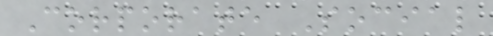Corporate Social
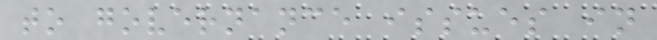to governance issues in
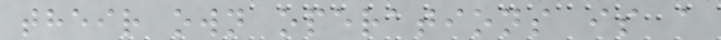their own operations is a
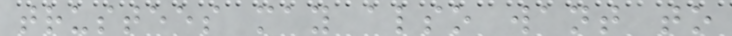trustees may also want to
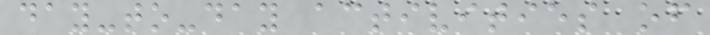day-to-day activities of
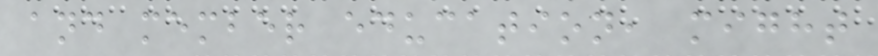and member education, might
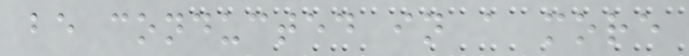be conducted in a more
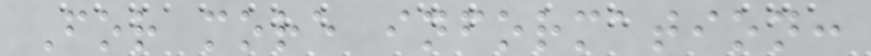For more information:
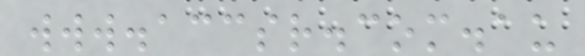www.accsr.com.au
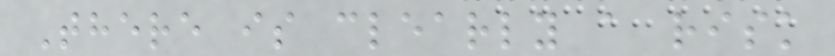There is clearly a risk
